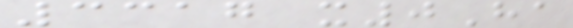3317 x0Ha
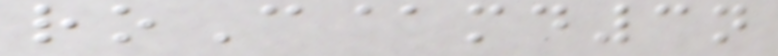roC@md3n
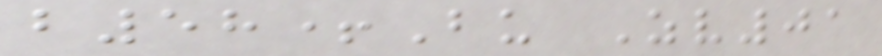b58+Bu Zv01
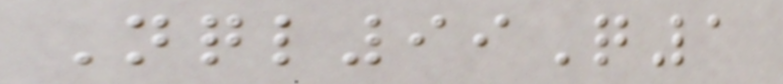Nql99Q1
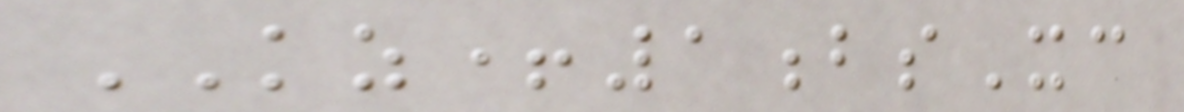KZ+1bsXc
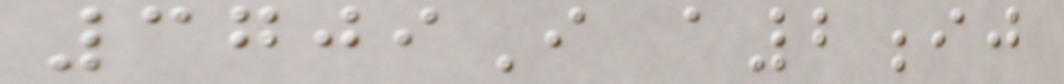3709I a2ij
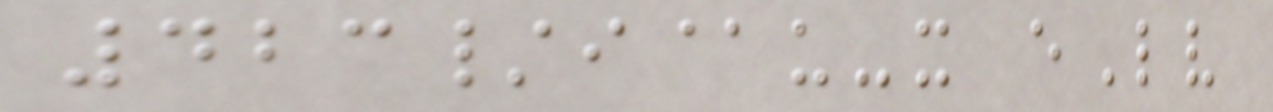423/i@u-x eLv
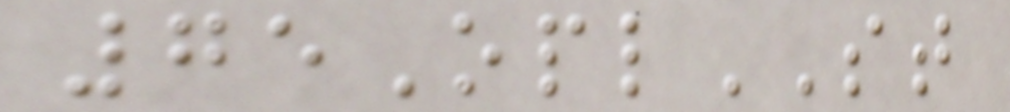75OplST
